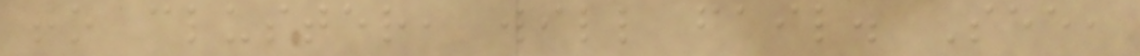to cluster, will fail. See,
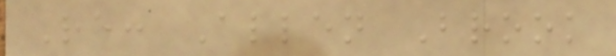Re: Allen Brook
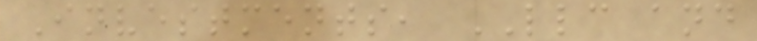Investments, LLC and
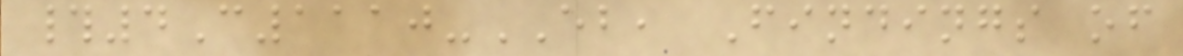#4C1110-EB, Findings of
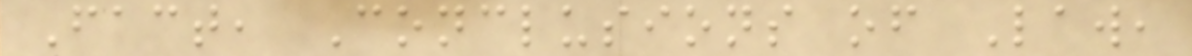Fact, Conclusions of Law,
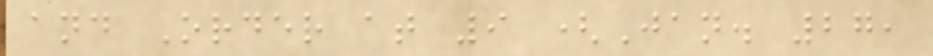and Order at 9 (Jan. 27,
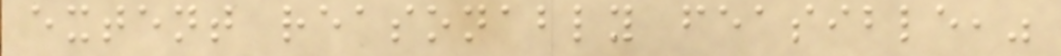extent reasonably feasible,"
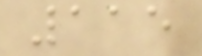115
